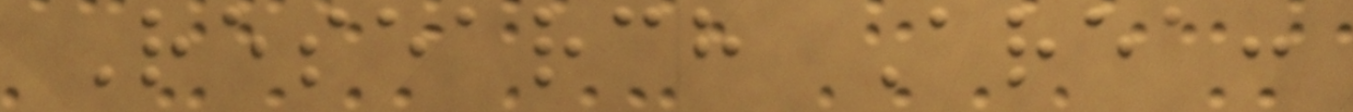Research Area:
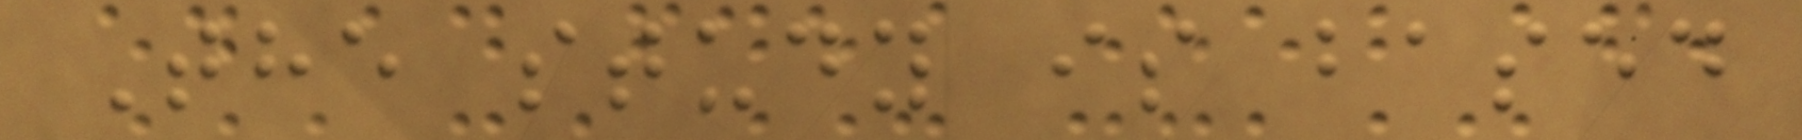The study is based
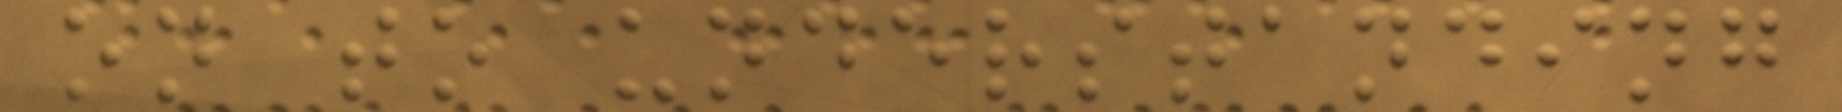on to understanding
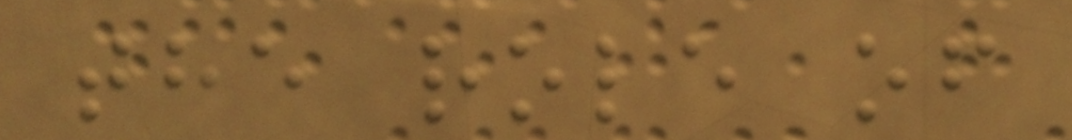the role of
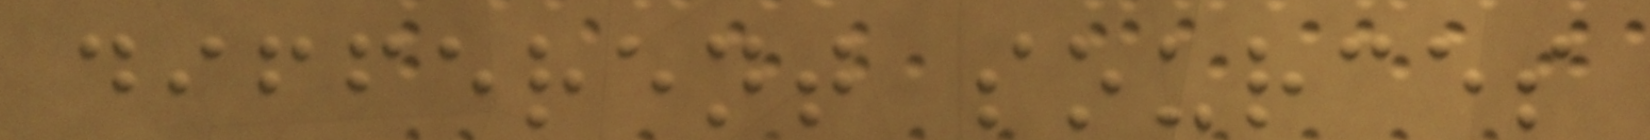different sources
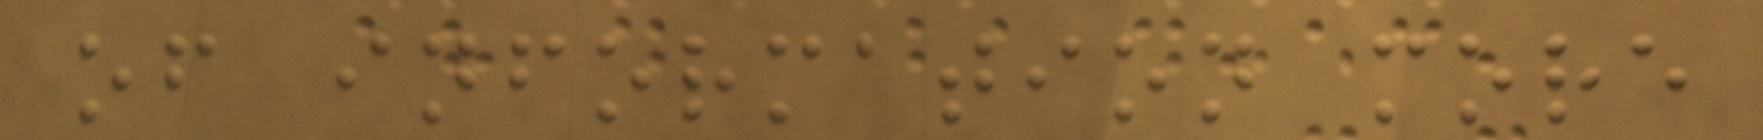of information more
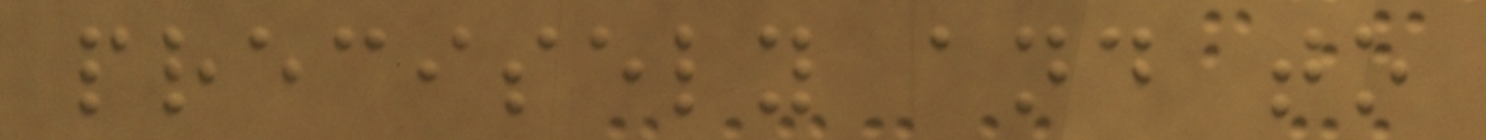precisely and to
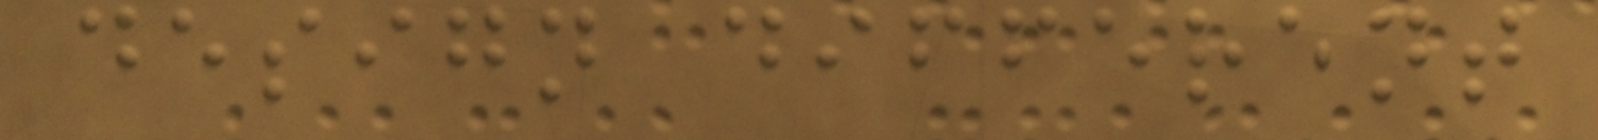design different
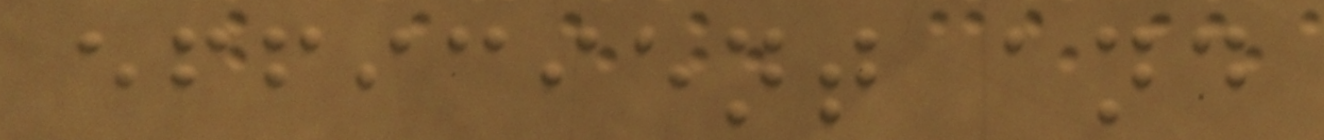efficient and
